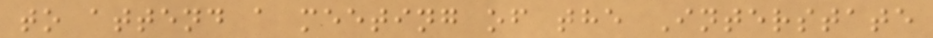to attend a meeting of the Interstate
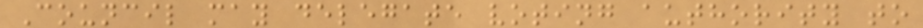Council may delegate voting authority to
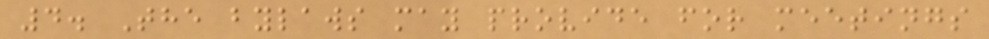4. The bylaws may provide for meetings
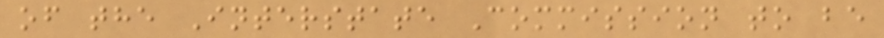of the Interstate Commission to be
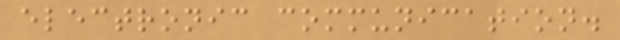electronic communication.
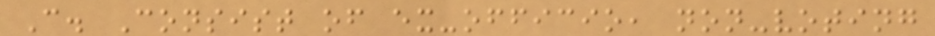C. Consist of ex-officio, non-voting
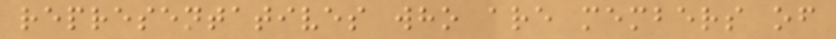representatives who are members of
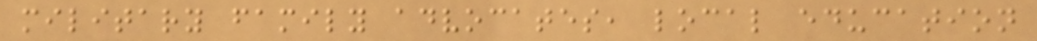military family advocates, local education
